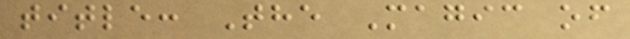title: The Magic of
